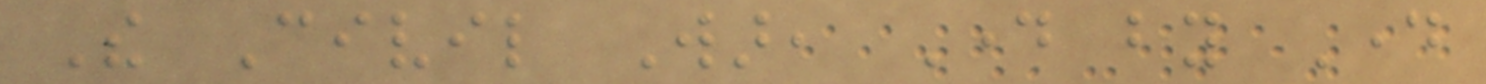The Civil War, Day by Day
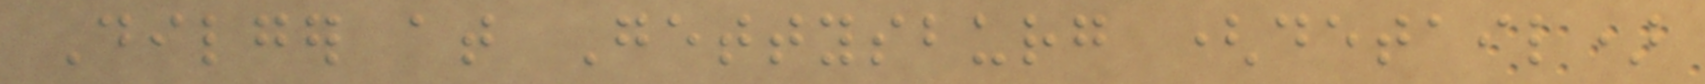Dilger at Gettysburg (detail)
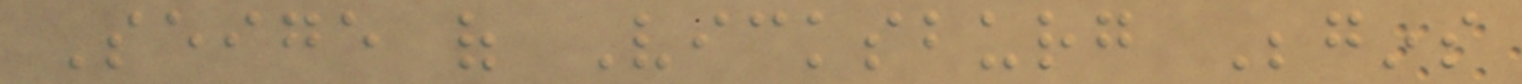Seige of Vicksburg Begins
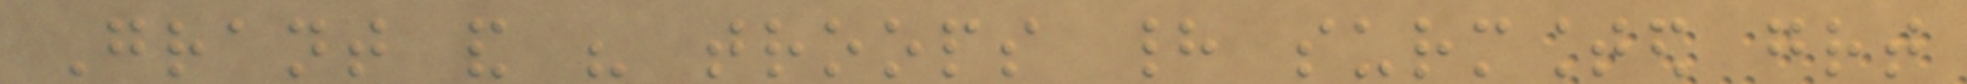Grant and his troops had surmounted great
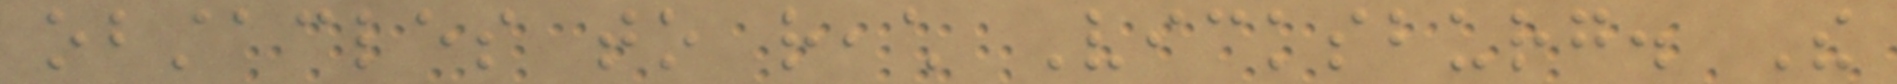obstacles to reach Vicksburg. The
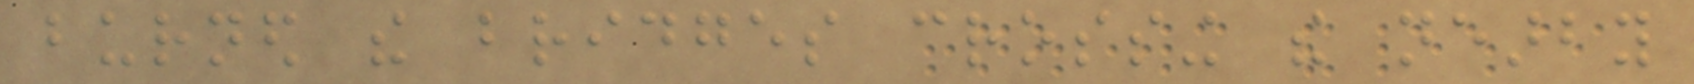burned the bridges crossing the nearby
